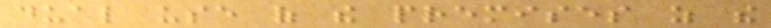dual use of the premises as the
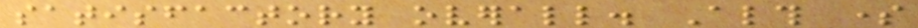satisfactory overall. Although some
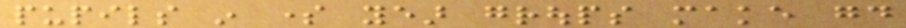pupils in some year groups make good
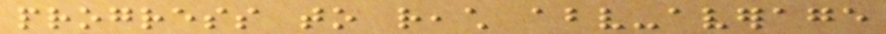progress to reach above-average
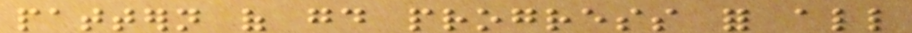pattern of good progress for all
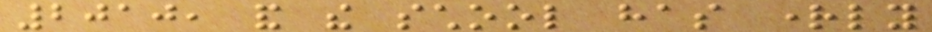2010, and the school has rightly
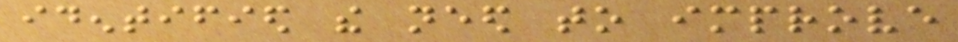identified the need to improve
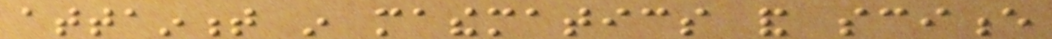attainment in mathematics and science
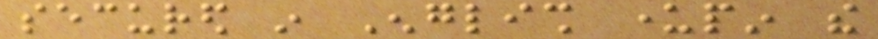secured in English underpin the
